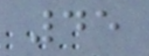45
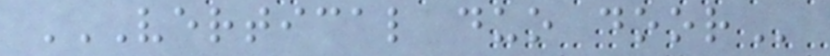VERTICAL DUO DOOR
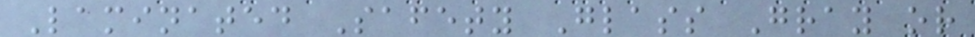Laminated Safety Glass Gray or
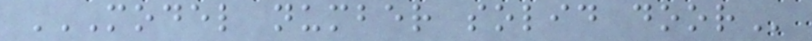MODEL NUMBER SOLID DOOR
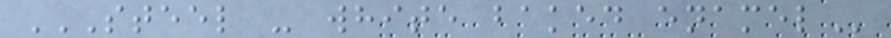STEEL - WHITE BAKED ENAMEL
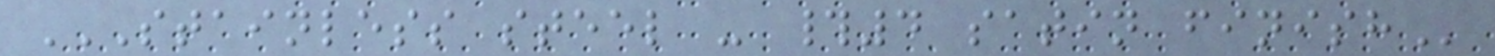STAINLESS STEEL - #4 SATIN FINISH
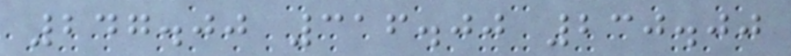247.00 316.00 230.00
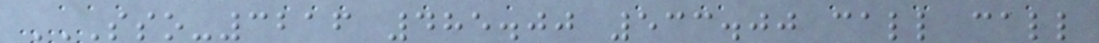SSO-3216 485.00 533.00 CALL CALL
